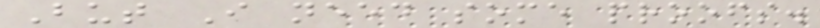But I need some proofs.
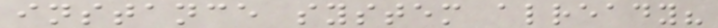instance system already?
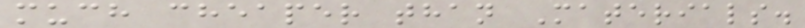much cheaper than Materials.
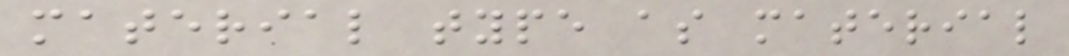material type as material
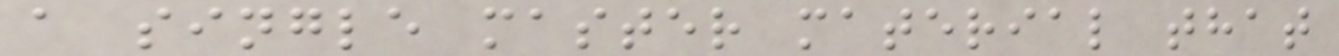a single master material that
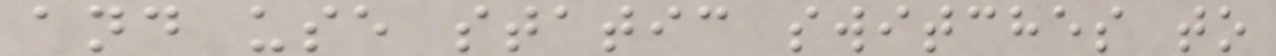and use static switches to
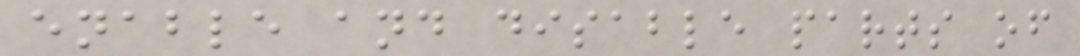enable and disable parts of
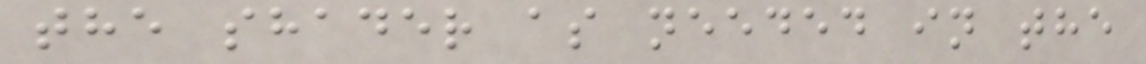the shader as needed in the
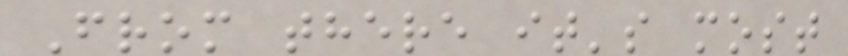From there it's most
